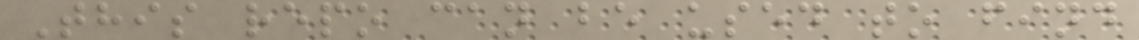This repo can be used to find
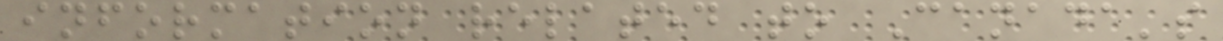information related to Canada's
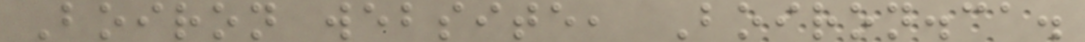Boiron website, Boiron.ca.
